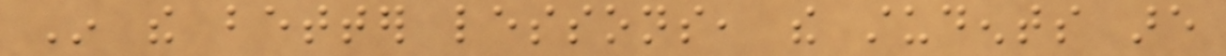In the better lessons, the students are
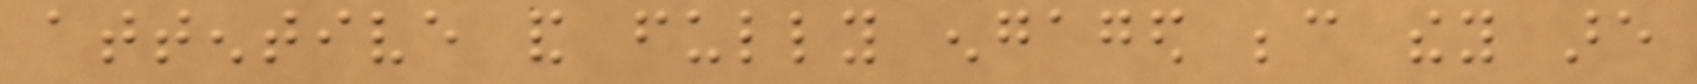attentive and fully engaged because they are
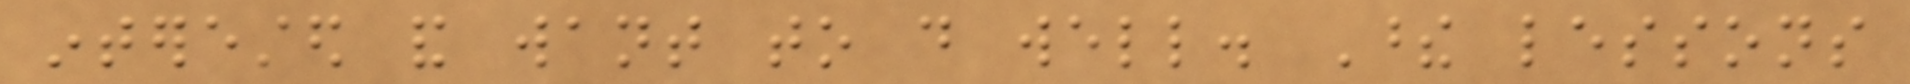interested and want to do well. These lessons
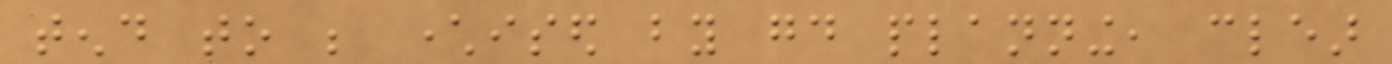tend to be characterised by good planning, clear
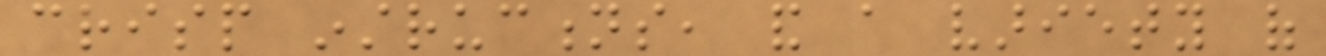crisp instructions, and a variety of
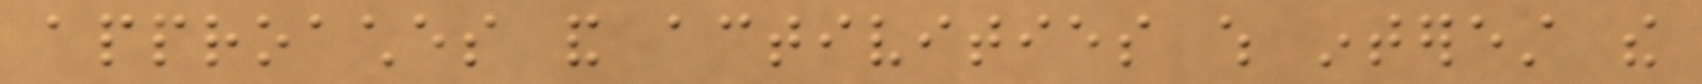approaches and activities which interest the
